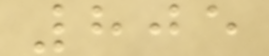805
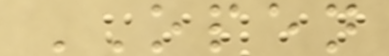OPEN
